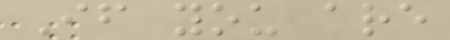If you are
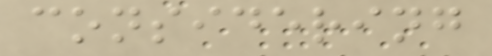considering
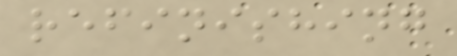refinishing
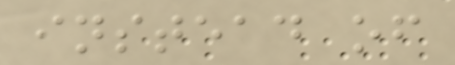instead of
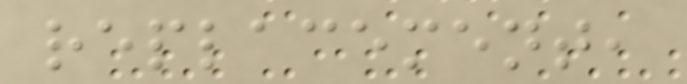replacement,
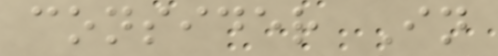consider In
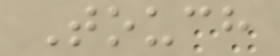Touch
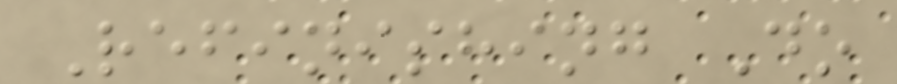Refinishing Do
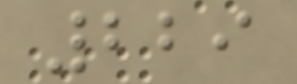229
